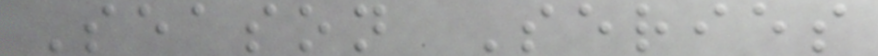Season Series
